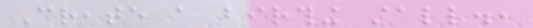Create a birthing stall.,
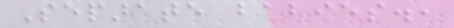Separate babies.,
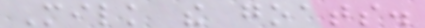Milk the goats.
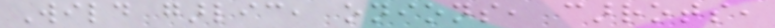Wild garlic, onions, carrots,
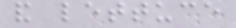and lettuce
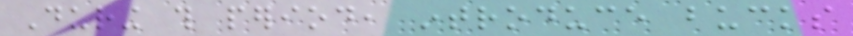During this period, introduce bucks
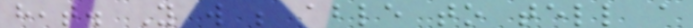heat. You will be able to tell a
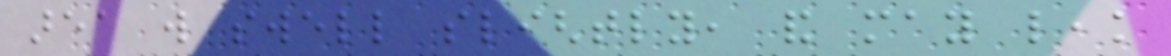area will swell slightly, and may leak
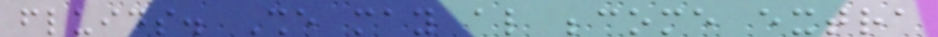fluids. She may also become extra
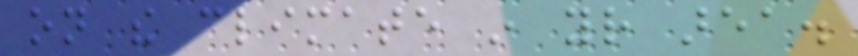on the climate in your area.
